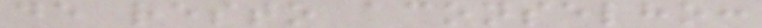de resto aconselho:
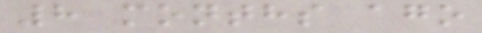8 months ago
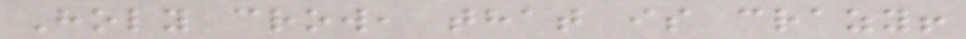Holy crow, that is crazy!
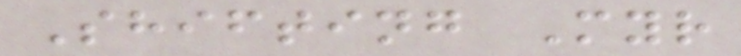Shifting Myr
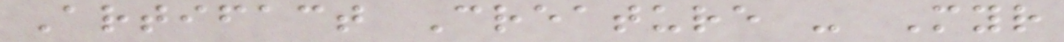Artifact Creature - Myr
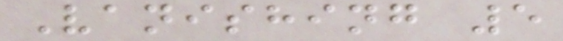Vanishing 5
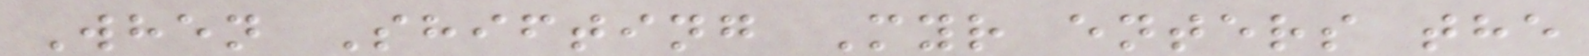When Shifting Myr enters the
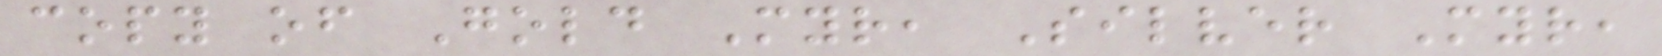copy of Gold Myr, Silver Myr,
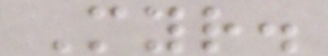Myr.
